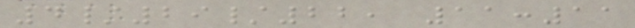4/29/22, 11:11
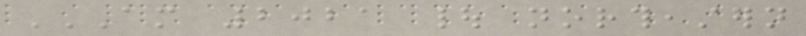AM 2021 | NORTHEASTERN
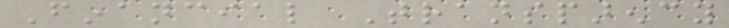Financial Transparency
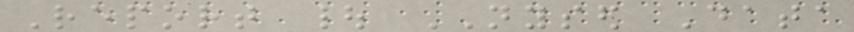Report | NYSED Data
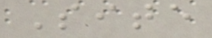Site
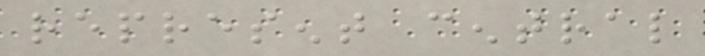represent central
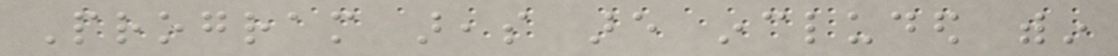Program areas are included within
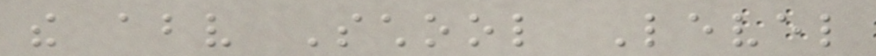the above School Level
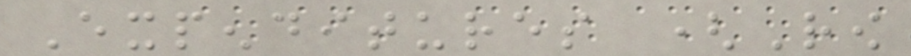Expenditures (Row
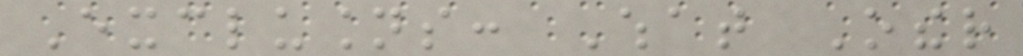Exclusions: What Other
